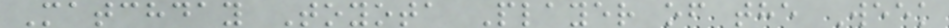Matchday Toyota Player of the Week
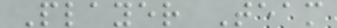Player Team
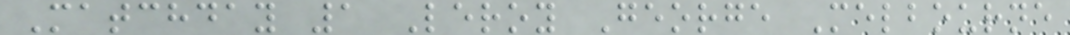Matchday 1 Leroy George Melbourne
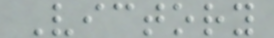Victory
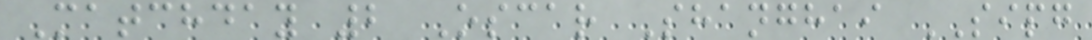Matchday 2 Oscar Shanghai SIPG
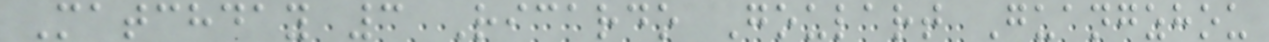Matchday 3 Ricardo Goulart Guangzhou
